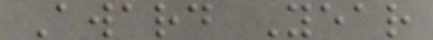Award Year
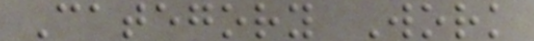Category Work
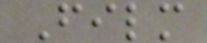Film
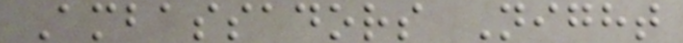Ambassadors Night
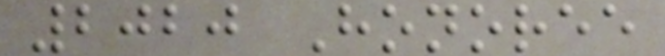2020 Honoree
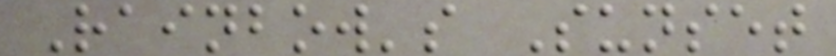Rainbow's Sunset
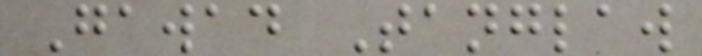Gawad Tanglaw
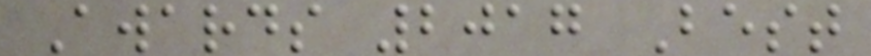Awards 2017 Best
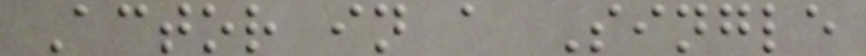Actor in a Single
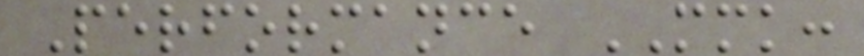Performance MMK:
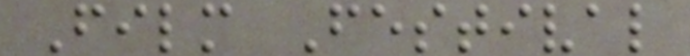Film Festival
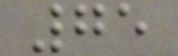75
